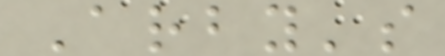Arby's
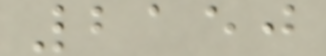2150
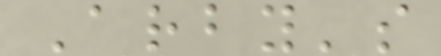Arby's
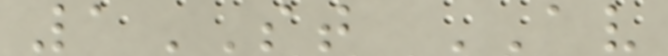1ST AV
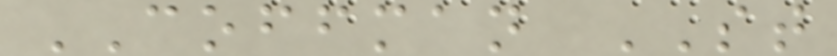COFFMAN ST
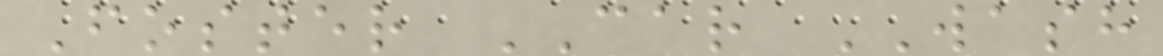Foster CAR WASH
